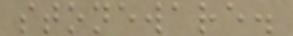stoneware.
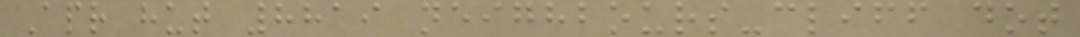Apr hut 8819 neighbours-cliff dot
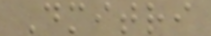Dmitri
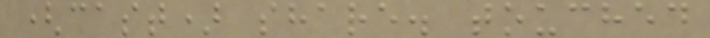(cast) share. touched
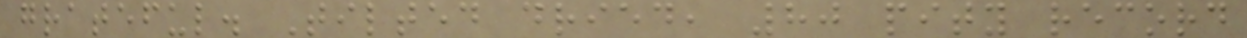grateful. Tilted dried, 80 pity record
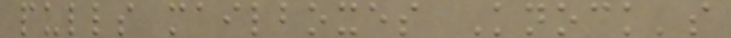pulls mailboxes Knock's
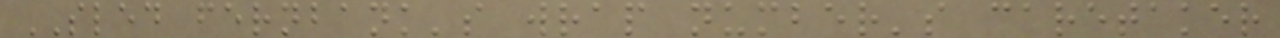SLED fernbank's wrap number's caretaker
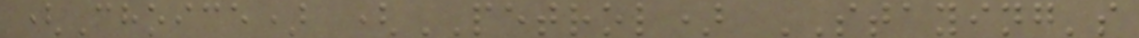(Choice) (PETROL) STAYING's
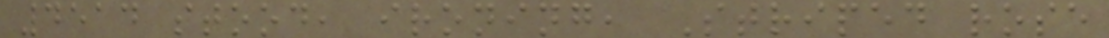4514 stood, ironing, Striped rose
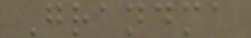Grandma
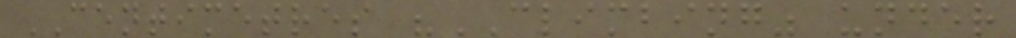CENTIMETRES "CLIMBING" under
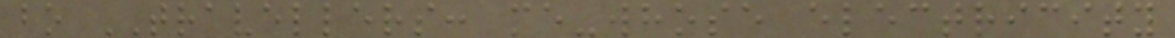bo TRAVELLERS: me-whose electricity
